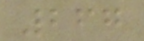267
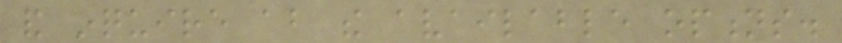and inquire about the available options.
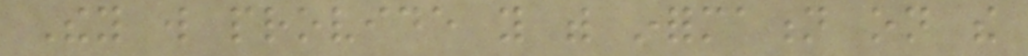They will provide you with information on the
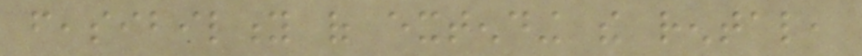feasibility of extending the rental,
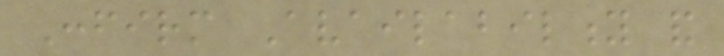Confirm Availability and
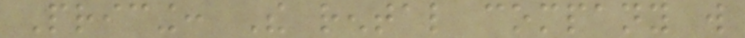Pricing: The rental company will
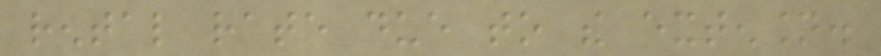rental rate due to the extension.
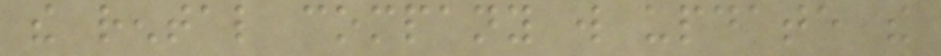the rental company will update the
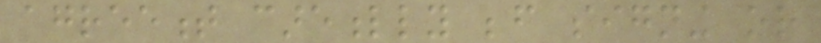agreement carefully before signing or
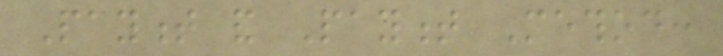Payment and Payment Method:
